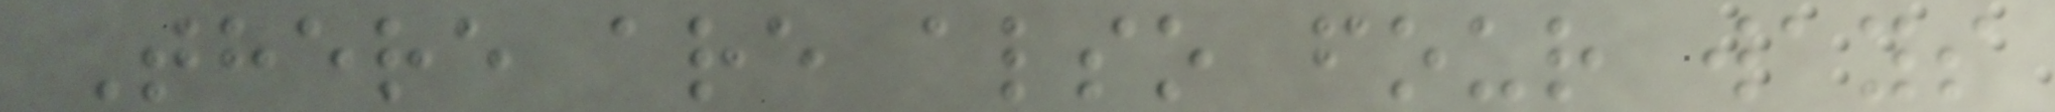There are also four ways
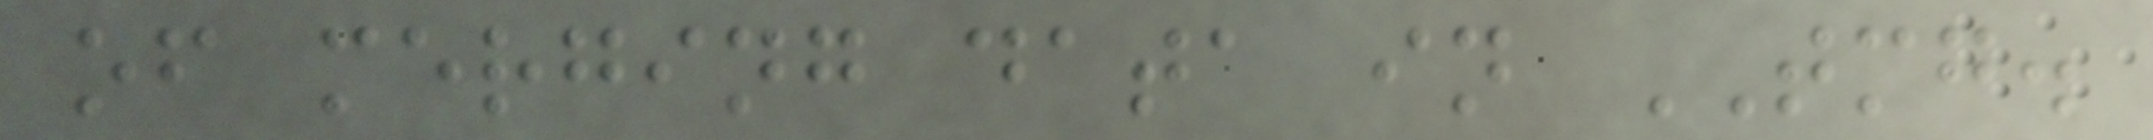of merging data in TMG.
